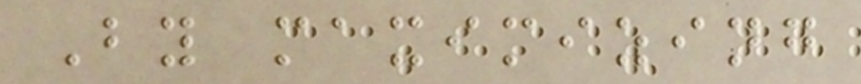By maximizing
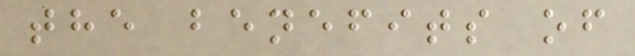the benefits of
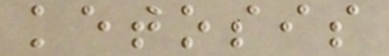ketosis
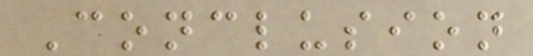Conclusion
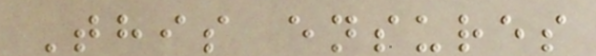This ensures
